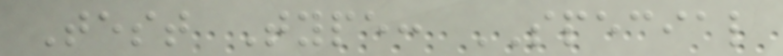Test Type: SPECIAL
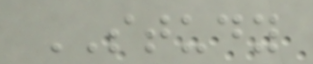STUDY
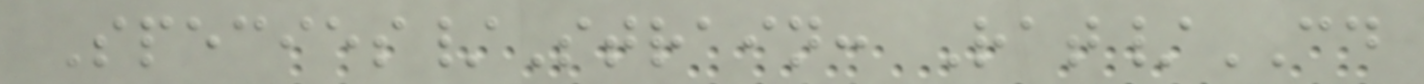Species/Strain: Rat/CD
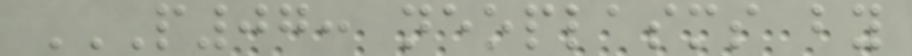P07: NEOPLASMS BY
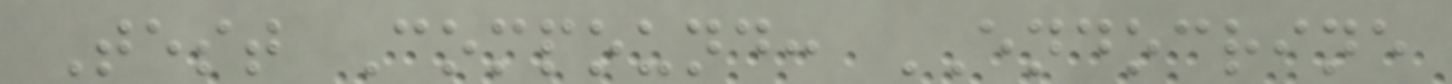Test Compound: ENDOCRINE
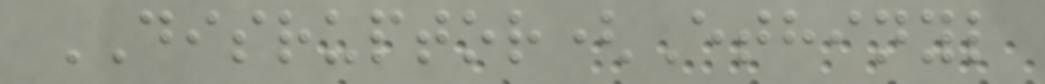DISRUPTOR(Ethinyl
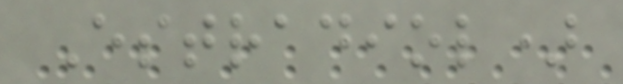Estradiol)
